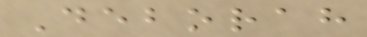Deborah
